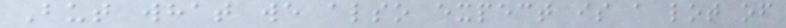But what we also expect is a lot of
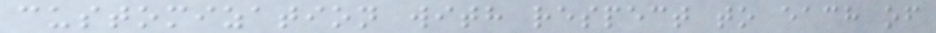customization with respect to each of
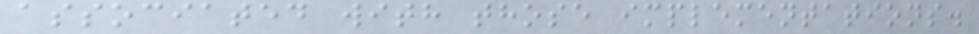associated with those implementations.
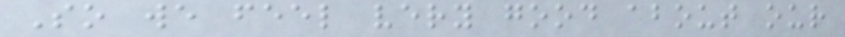So we feel very good about our
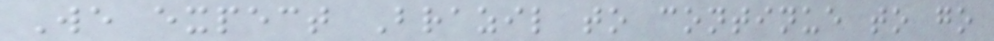We expect Brazil to continue to go
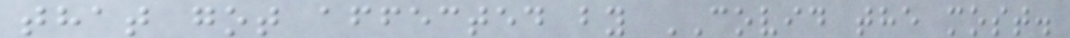that got affected by COVID the most.
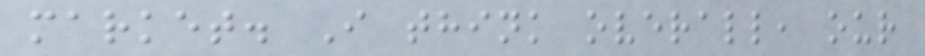market. I think overall, our
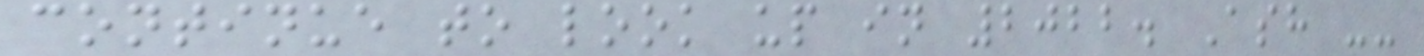continue to look up in 2022. Ash --
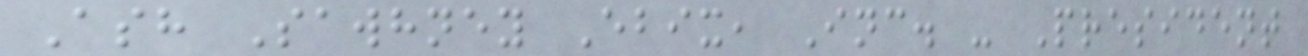Ash Sawhney Ebix, Inc. - President
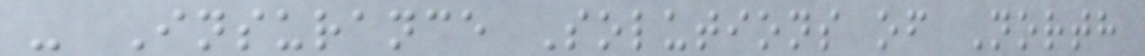- Insurance Solutions of North
